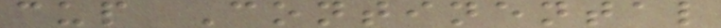cup Continental
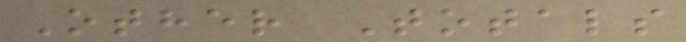Other Totals
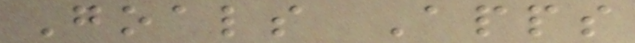Goals Apps
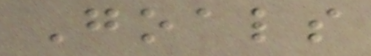Goals
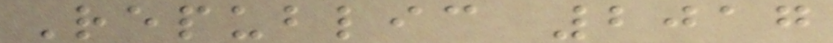Republic 2017
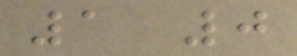1 0
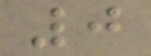0
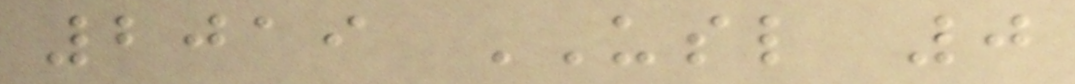2019 USL 0
